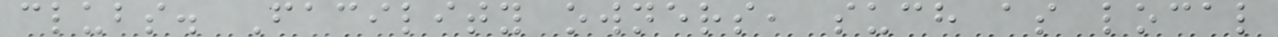clubs. Facility owners, such as local
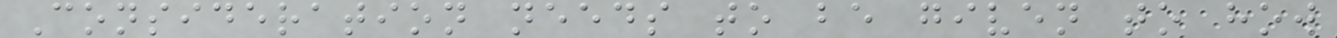Consideration needs to be given to how
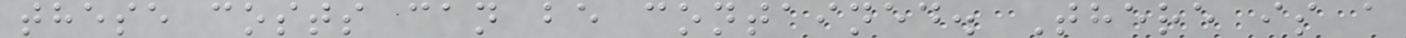these costs can be contained. There is a
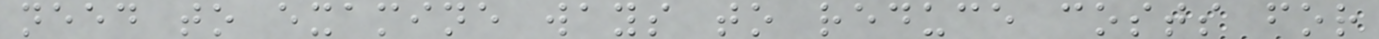need to examine ways to reduce costs for
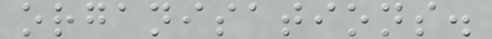organisations.
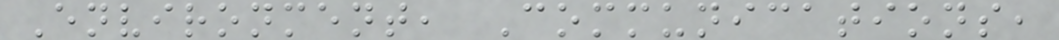Environment, Communications,
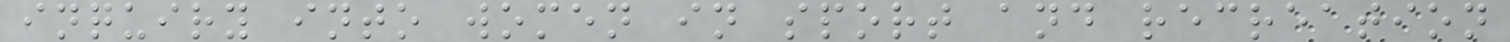inquiry into women in sport and recreation
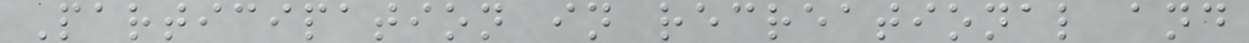Participation in recreational and
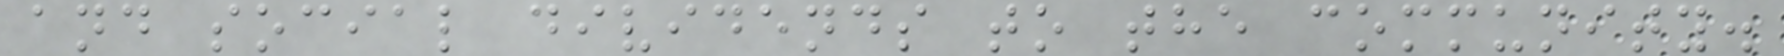and social dividends to the community.
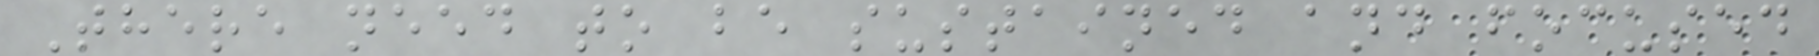There need to be sustained and focused
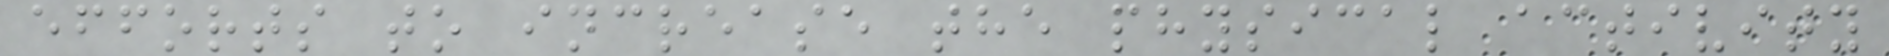efforts to increase the physical activity
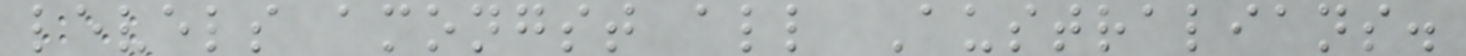levels amongst all Australians.
